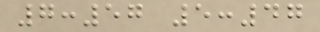7:57 5:47
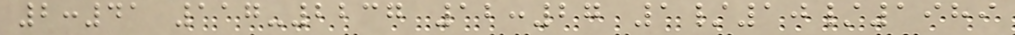2:41 117-2237 12:27 1/10/1989
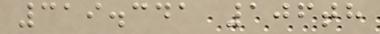319.341 106th
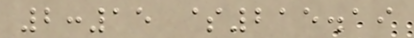2:15 $215.19
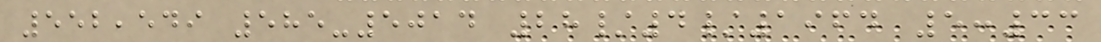552,549 585-5014 28/4/1964 5:33
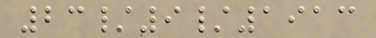23/9/1913
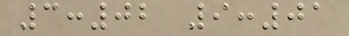3:02 9:01
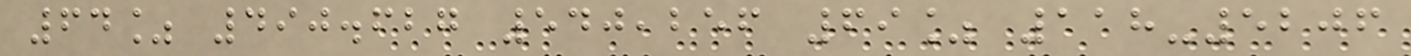64% 490.627 540,256 69% 118-5206
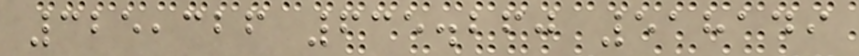325,326 635.260 518149
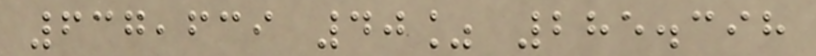637,639 40% 285.398
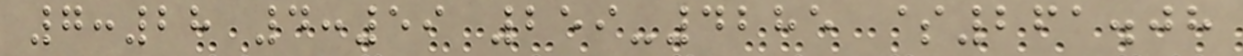7:28 4:59 259-4285 $261.08
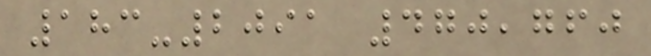183-2091 470,760
